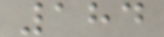184
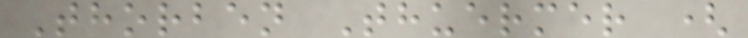Thorben Thuermer (
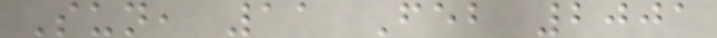Sun, 11 Feb 2001
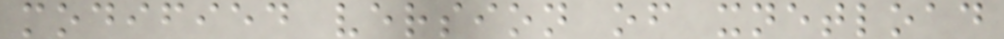modified version of xnetload
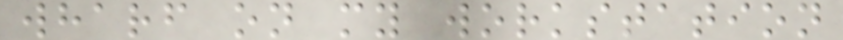wharf on my workstation
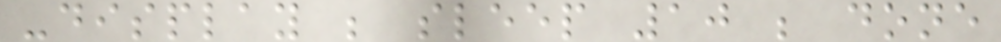-display ; sleep 10 ; done
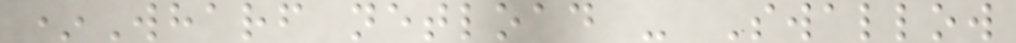*Wharf netload - Swallow
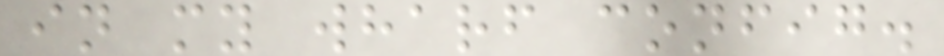in my wharf config.
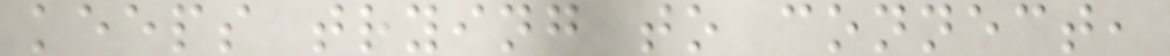keeps trying to connect,
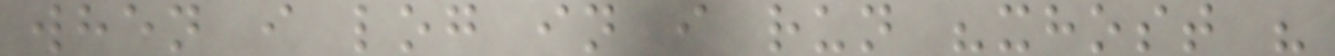when i log in i run "xhost "
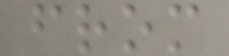from
